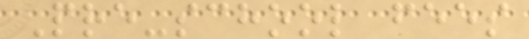Pre-school fees
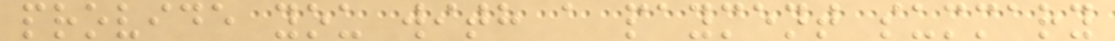provide you with a payment summary
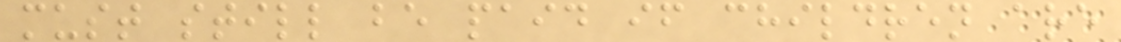must still be paid if children are
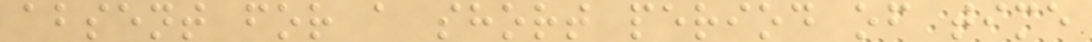absent for a short period of time
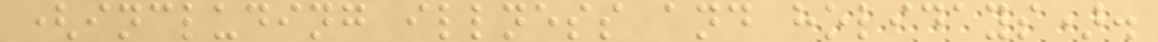(including illness and holidays).
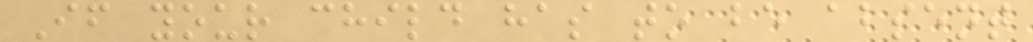If your child has to be absent
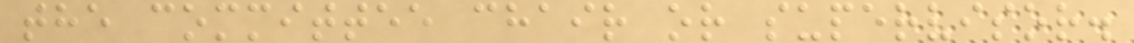the committee chair or supervisor.
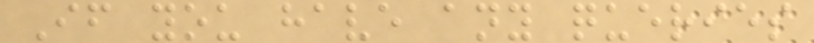If you have any queries
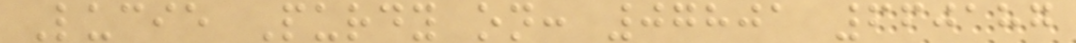Lucie Purdy on: 07801 660187
